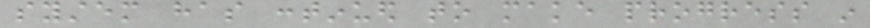system has continued to make progress in
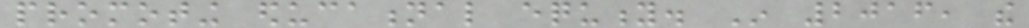promoting educational equity. In 2016, the
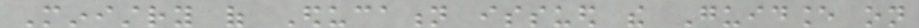Ministry of Education issued the Guidance on
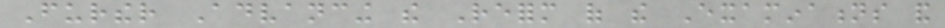Further Advancing the Reform of the Examinations and
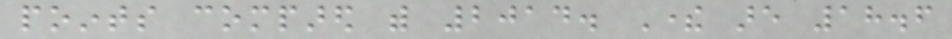points compared with 2014. There are 18.6
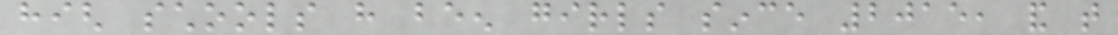high schools have been girls since 2015, and that
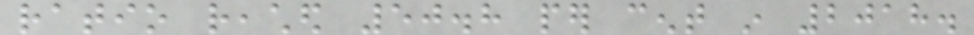ratio reached 50.8 per cent in 2018.
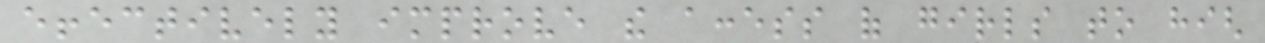effectively improve the access of girls to high
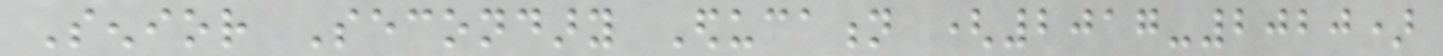Senior Secondary Education (2017-2020)
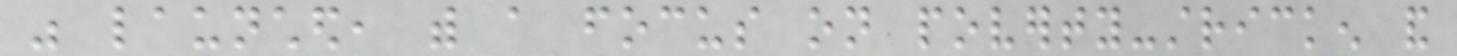was launched, with a focus on poverty-stricken and
